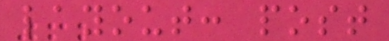layout: post
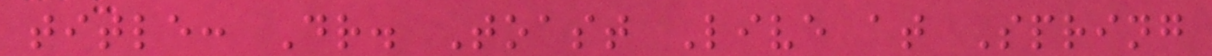title: Dr. Toast Live at Spring
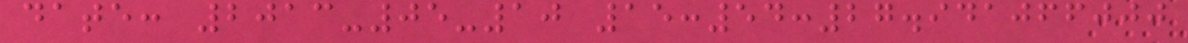date: 2013-05-10 15:54:27.941066000
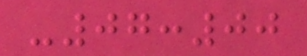-07:00
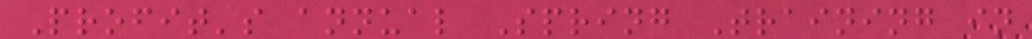Profit's annual Spring Training in
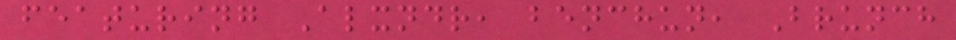featuring Alxndr, benchun, Brunch
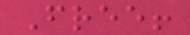Free!
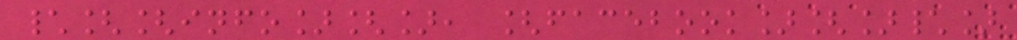\[[info][], [facebook][]\]
